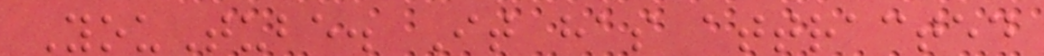YouTube. It has attracted
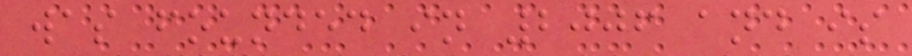was founded in 2006 and is
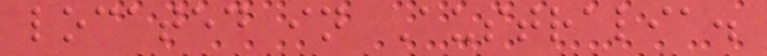located in Australia.
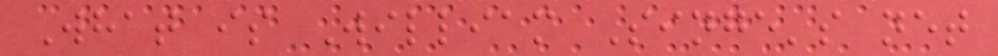What is William Singe's net
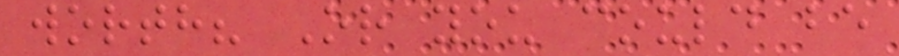worth? Or you could be
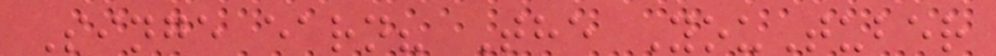Singe earn? The YouTuber
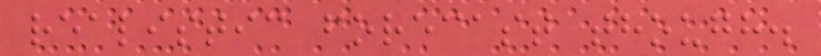realistic forecast though.
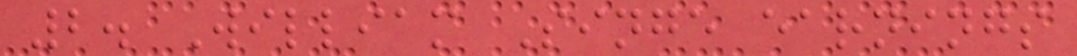2. William Singe earnings
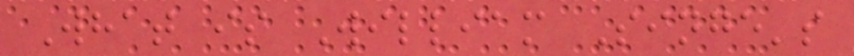What is William Singe's
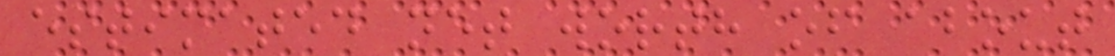estimated net worth of about
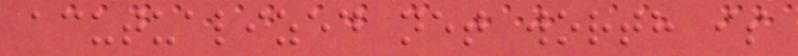acutualized net worth is
